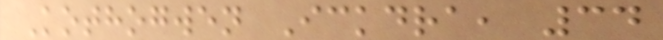Kothogwen Ickdra, 34
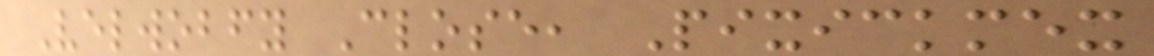Velwobfy Close, Pixickmex
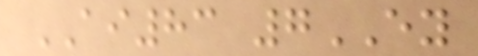AI83 7EY
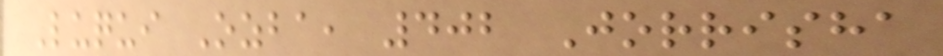Luqui Ozba, 402 Jorrisha
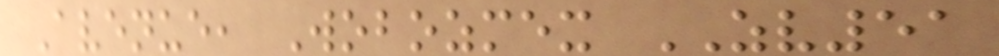Avenue, Wobozmex ZV51
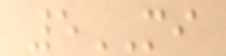5MI
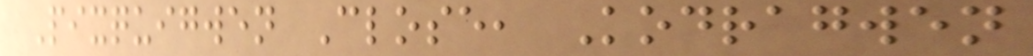Pixquigwen Close, Kodragwen
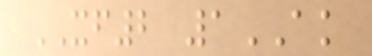XF2 1AK
